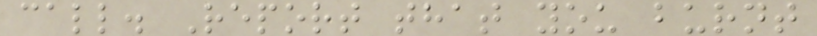call. Report that you burnt
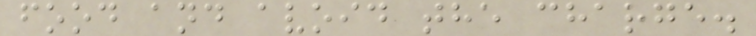food and avoid the charge.
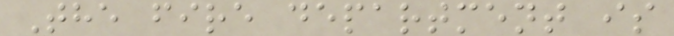The fire department is
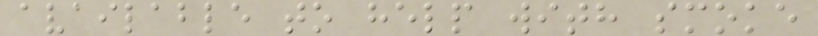available to help with smoke
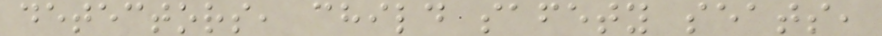detectors, child safety seats,
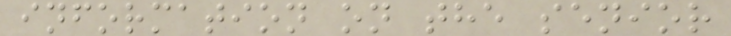information on the senior
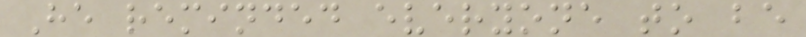He reminded everyone to be
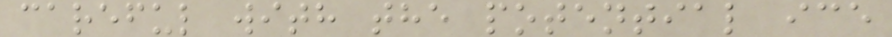careful with the potential ice
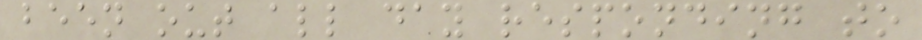been out all day responding to
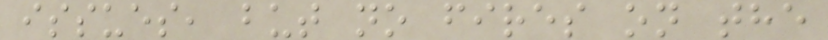issues, but no fires on the
